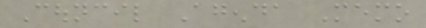Council Agenda Memo
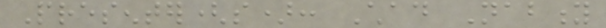Presenter(s): Chad Nabity
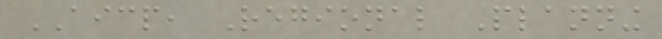AICP, Regional Planning
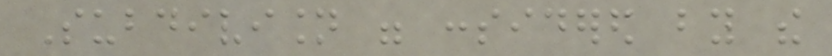Subdivision were considered by the
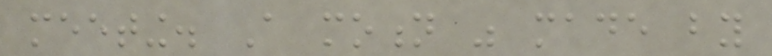meeting. A motion was made by
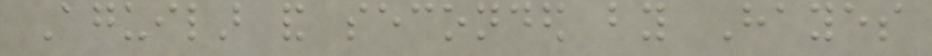Aguilar and seconded by Hayes
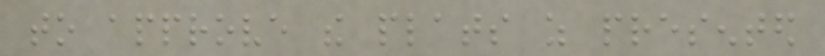to approve the plats as presented
